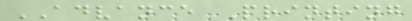ADVANCE Printing
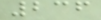236
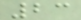23
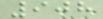908
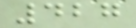427
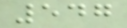547
